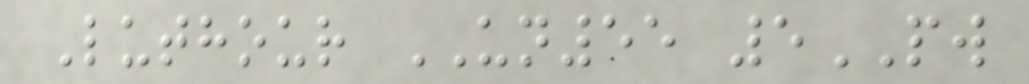Luthour UN55 5PW
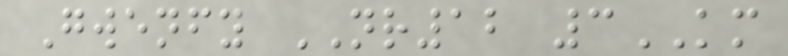Gwenfy NR12 3KM
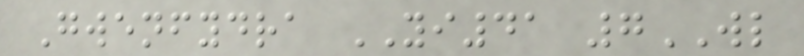Gwenfydra YI41 7WL
